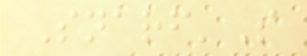Snarf'S
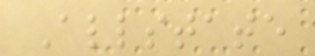Allstate
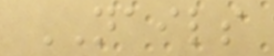NAILS
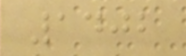1402
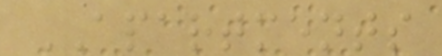APARTMENTS
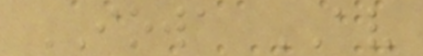IOWA AV
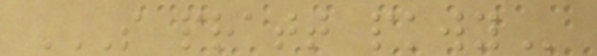S PRATT PKWY
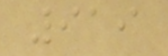919
